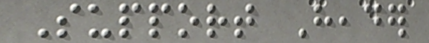Support Header
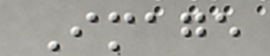Image
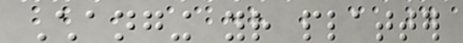Changing your platter
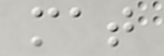mat
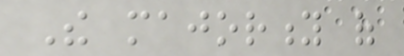The majority of
